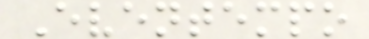Eventempo
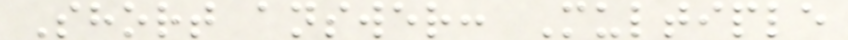Short answer: Multiple
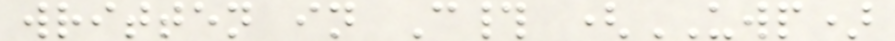written in C# (UWP)
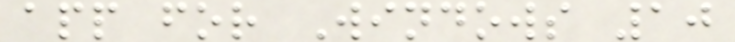app for Windows 10
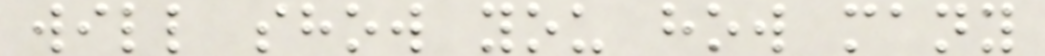will show you how many
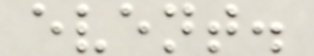event.
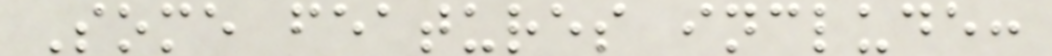Some features include:
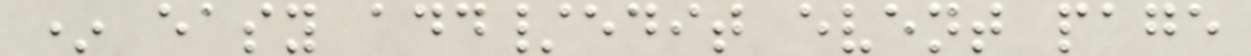* easy add/edit event page
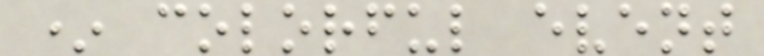* colorful event
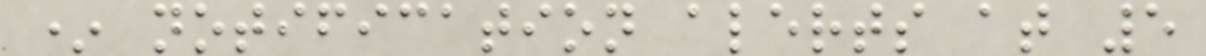* notification alerts at 5
